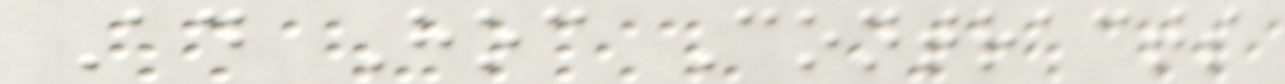Ad Hoc Contracts
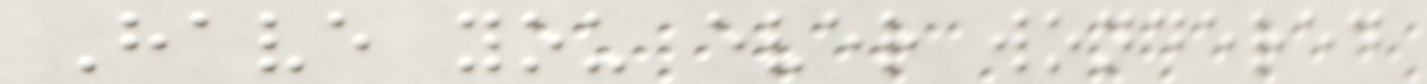Have you ever wondered
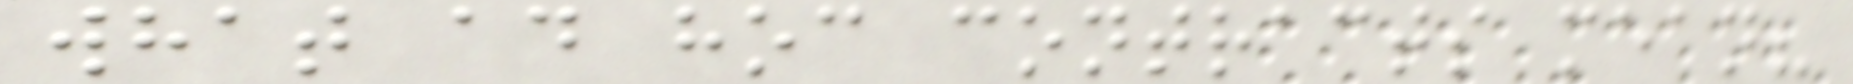what ad hoc contracts mean?
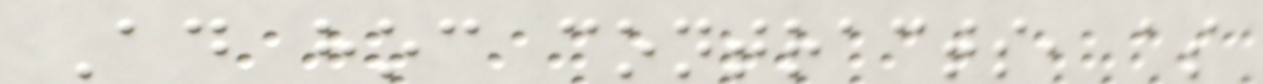Ad hoc contracts, as
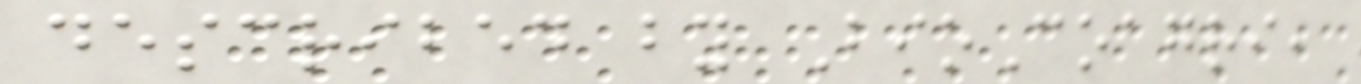described by BioCoagri,
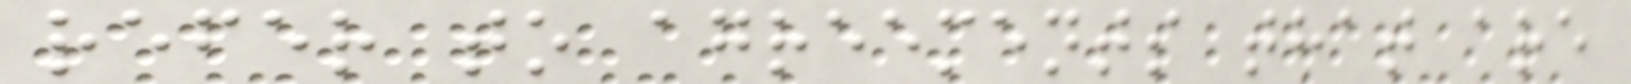refer to agreements that are
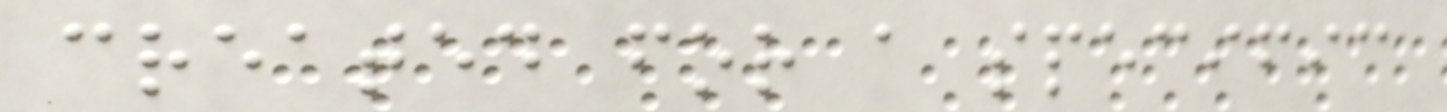created for a specific
